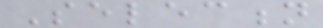Selection
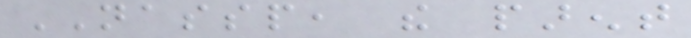NASSP, the parent
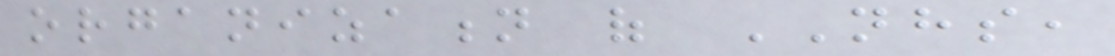organization of NHS,
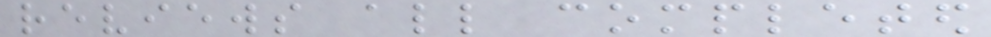reviews all completed
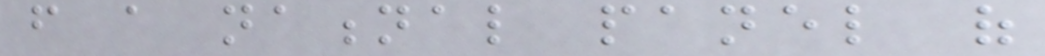from a national panel of
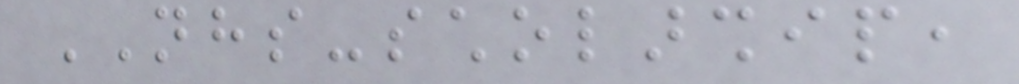NHS-scholarship,
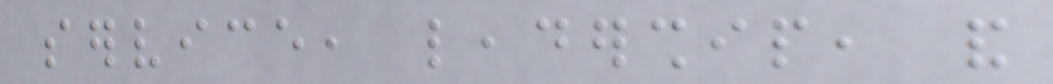service, leadership, and
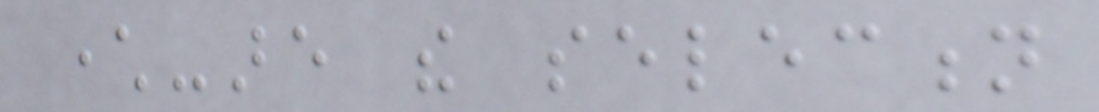character-are the selection
